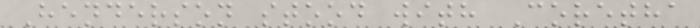Henderson stood with Coretha
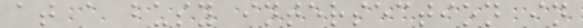at a busy intersection in
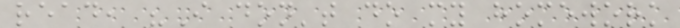read, "I don't do my homework
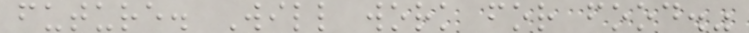future. Will work for food."
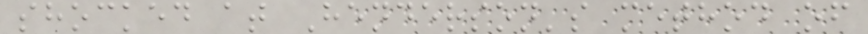shocked at Henderson's method of
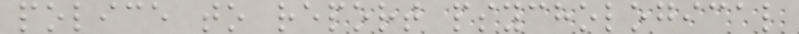police to report psychological
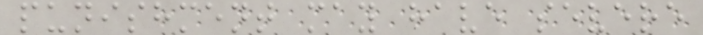punishment may have severe
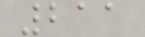211
